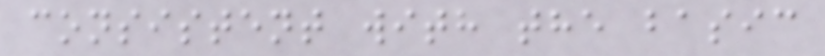consistent with the basic
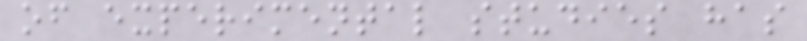of experimental studies has
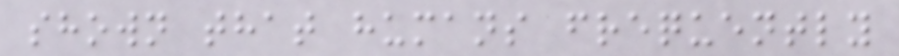shown that humans frequently
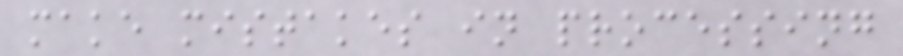make mistakes in processing
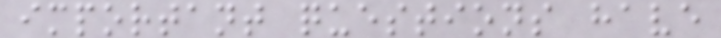important questions have
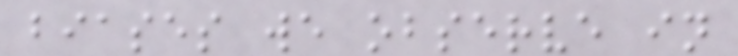biases we observe in
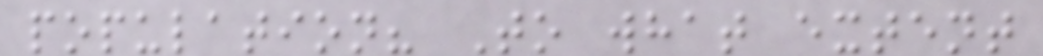population? To what extent
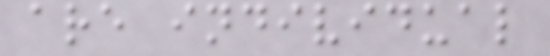are individual
